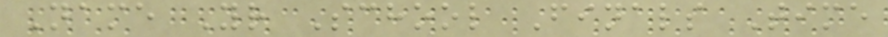Name Yr School Finals Time
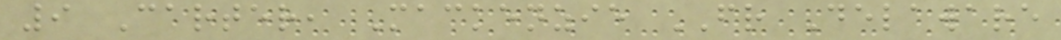9 Carter, Mackenzie FR Delaware
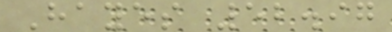Hayes 52.97
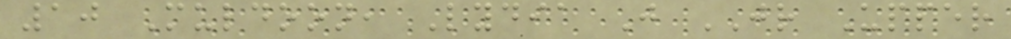10 Muldoon, Lydia J JR Upper
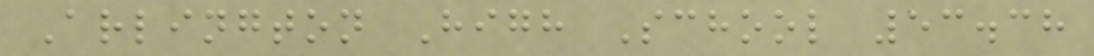Arlington High School 53.38
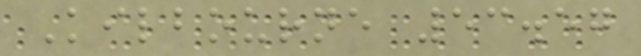Kilbourne 53.57
